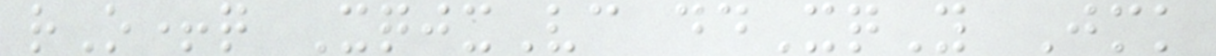rO+q XqjxVc ddXqY Jmk
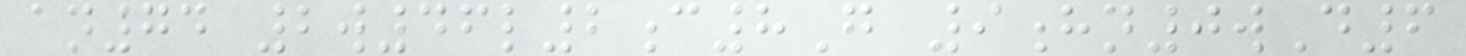an74 2w46l2c8G 9hn0wD6
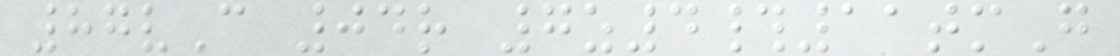87vC 04r 7z4#11tmG
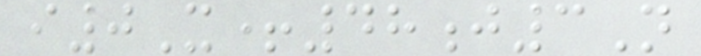i0X+48j3N
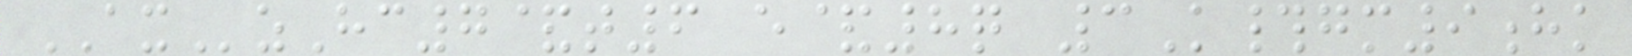AXzHc7&t6 e&8q 3K#gm9hk
